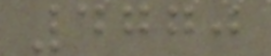4770
